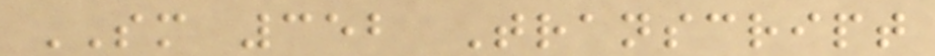SM 352 Transcript
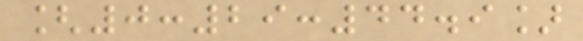[0:29:44.9]
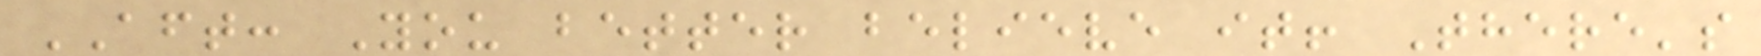AFT: You better believe it! There's
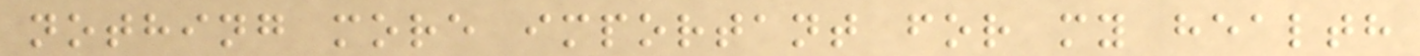nothing more important for my health
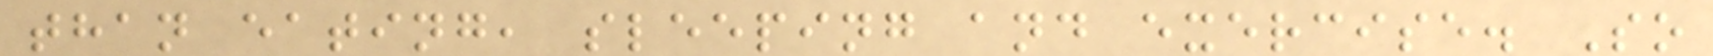than eating, sleeping and exercise. So
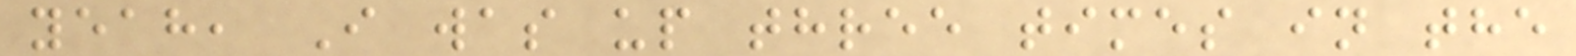yeah, I was up three times in the
